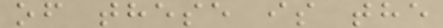of these is the
